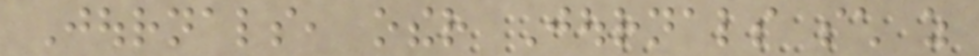Journals, other Journals such as
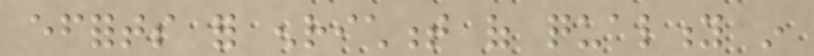efforts for enrichment of quality in
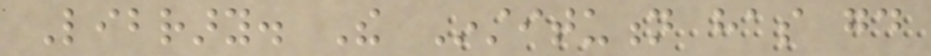Library. The Institution has good
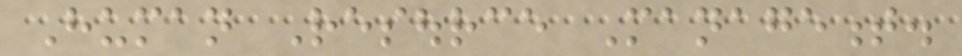Human Resource Management.
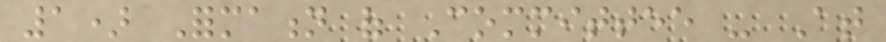1) Formation of Committee - At
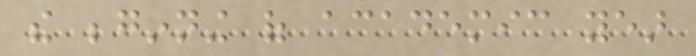the beginning of academic year
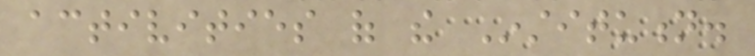activities of the Institution.
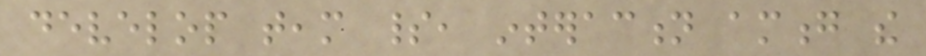develop team spirit, interaction among the
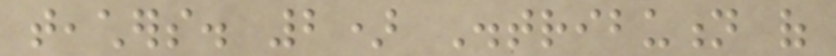teachers. 2) Distribution of
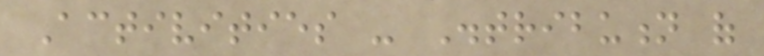Activities - Distribution of
